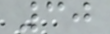30
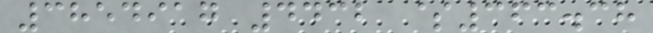3854917 4432 $363.38
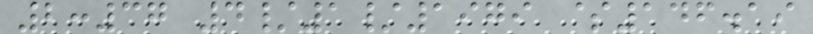2:37 4/1/1979 $146.19
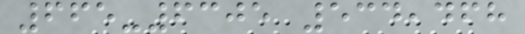665-6305 534,468
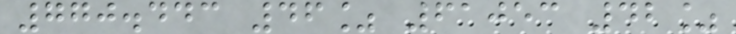770.443 46% 61053 42%
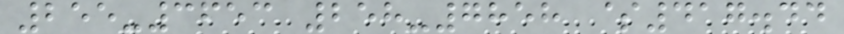255-3653 258-7858 $417.44
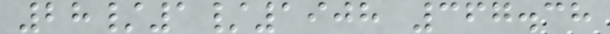28/1/1908 367.38
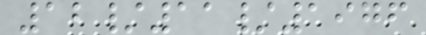12/11/1976
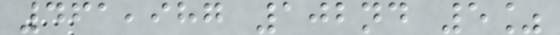461,987 102nd 5%
